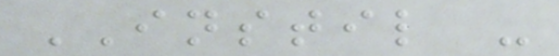INSTIL -
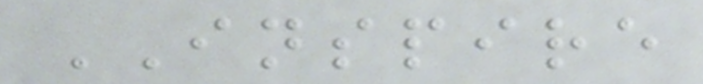INSPIRE
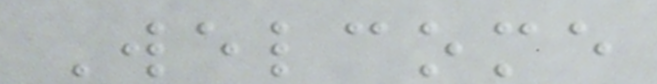Welcome
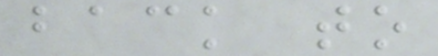back to
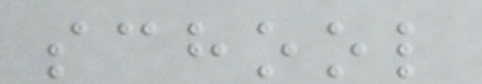school
